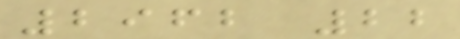2962 22
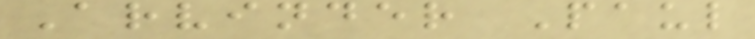Arvinder Paul
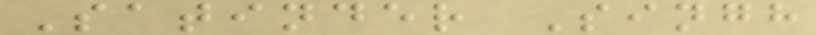Satinder Singh
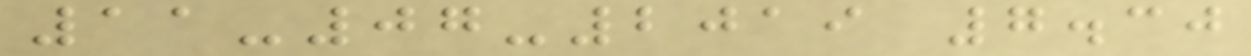11-07-2019 7.30
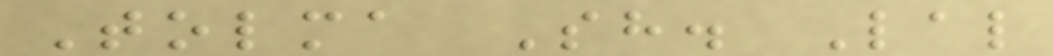Tolma Sh. Lal
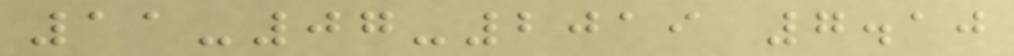11-07-2019 7.10
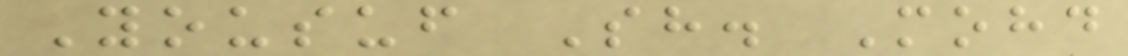Yousuf Sh. Mohd
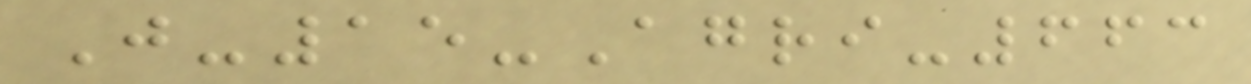J-15-Agri-663
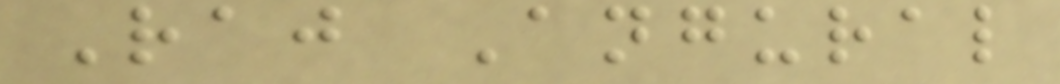Raj Angural
